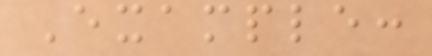Example:
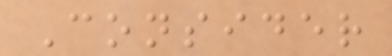Consider
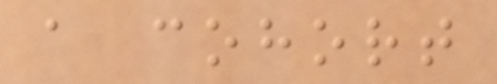a cohort
